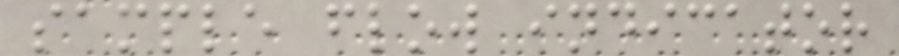sample flow indicator
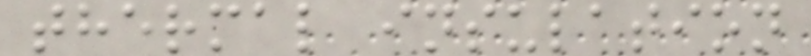thermal insulation
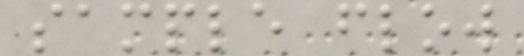sample flow
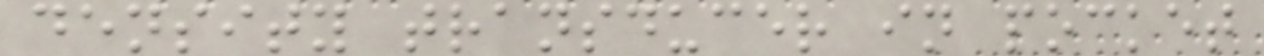density transducer in pocket
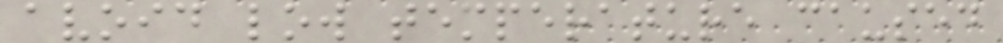avoid low temperature caused
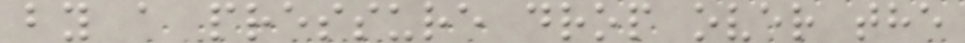by a pressure drop over the
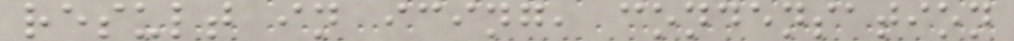result in icing, condensation
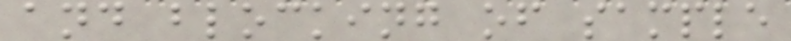and blocking of sample
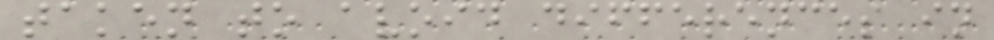taken to avoid differences in
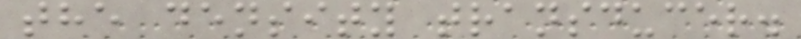the density transducer.
